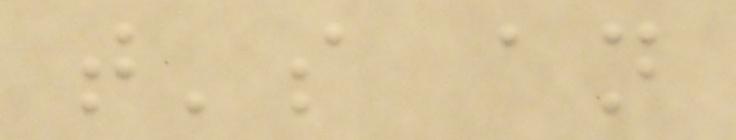that's an
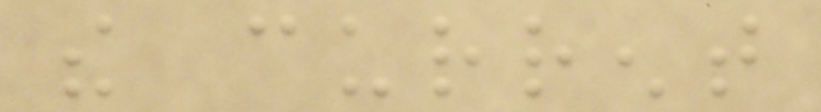the current
